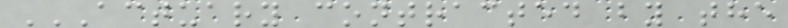ACTUARY CONTRACTED BY THE
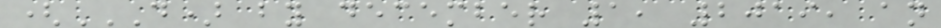(D) BY DECEMBER 1, 2019, AN
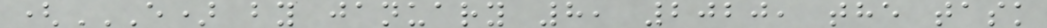(E) BY JANUARY 8, 2020, THE TASK
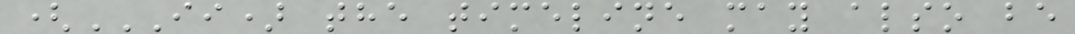(II) THE TIMELINE MAY ALSO BE
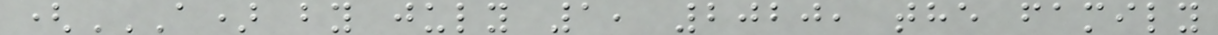(A) BY JULY 1, 2020, THE FAMILY
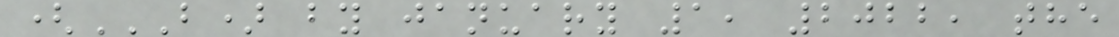(B) BY JANUARY 1, 2022, THE
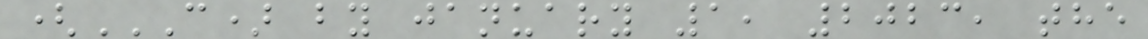(C) BY JANUARY 1, 2023, THE
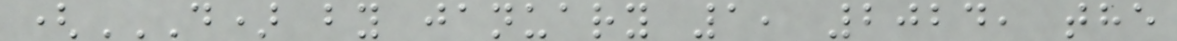(D) BY JANUARY 1, 2024, THE
